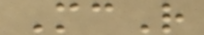McR
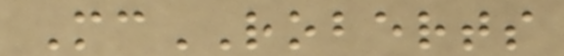McROBERTS
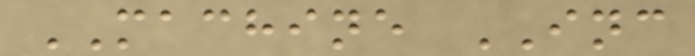MACHINE INC
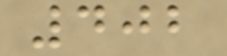402
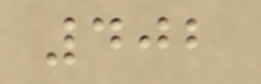402
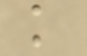k
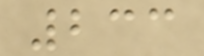233
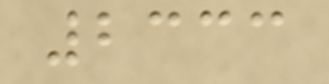2333
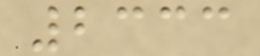2333
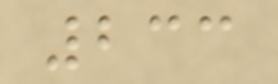233
